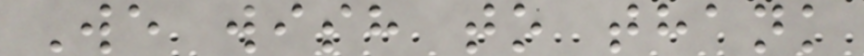We wish to thank
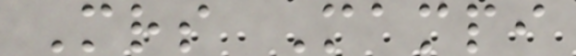Mrs Mampi
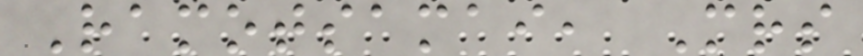Ramotsamai, Mrs
